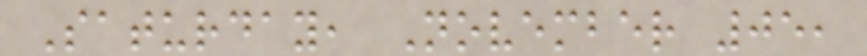Saturday, November 05,
